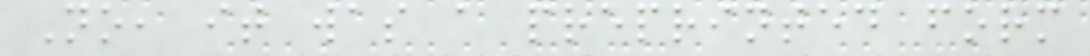No, it was a preprinted form
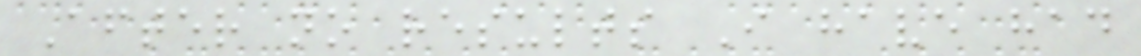After no results I have had
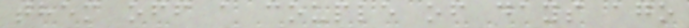them off a couple of days ago
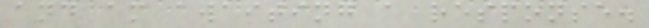and am awaiting a response.
